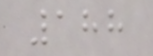188
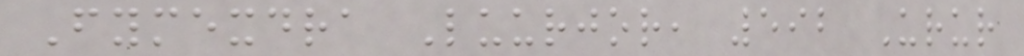Fymexdra Luurjor, 592 Urur
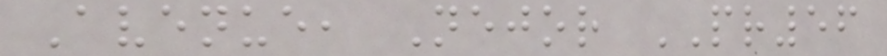Avenue, Nejor PR56
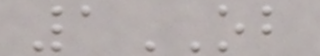1OB
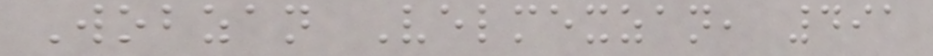Wobzan Velmexzan, 491
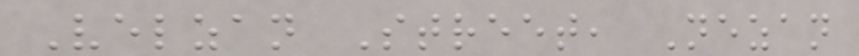Velzan Street, Nezan
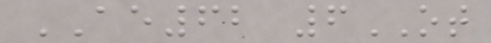AE62 6OT
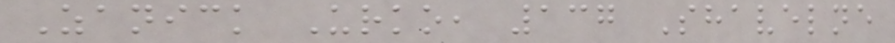Zanick Urko, 137 Shavelne
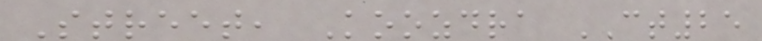Street, Koozdra CT25
